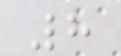8
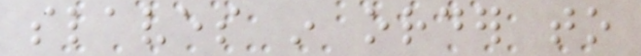slaves in order to
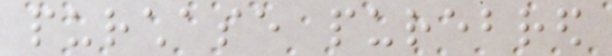purchase purebred
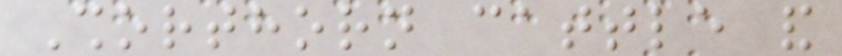Shorthorn cattle and
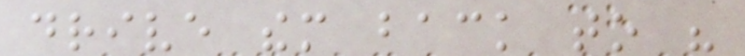drive them back to his
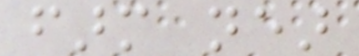farm near
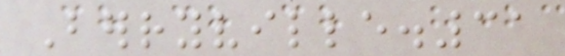Berryville.31
